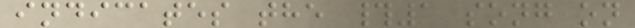indicates the #1 song on
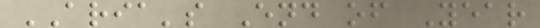ARIA's End of Year
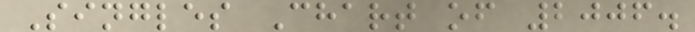Singles Chart of 2006.
